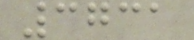3731
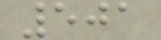501
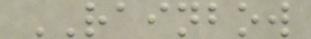RAINBOW
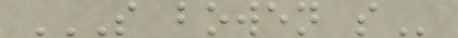S BOWEN S
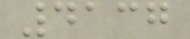4137
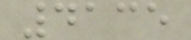4135
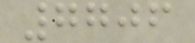7706
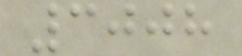3008
